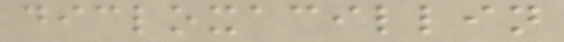dicloxacillin
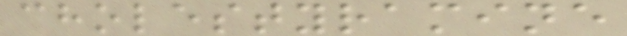cholestyramine
